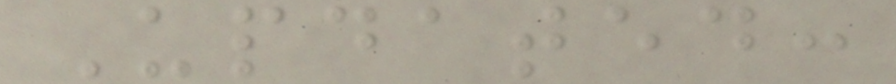Updated:
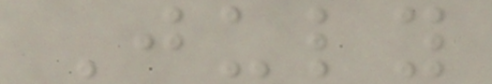July
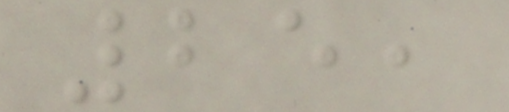25,
